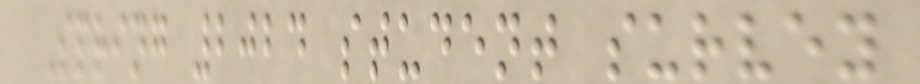Spring 2024 student survey
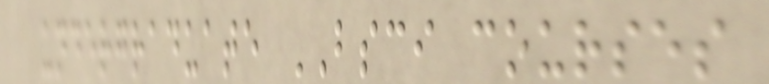undergraduate BSCI courses
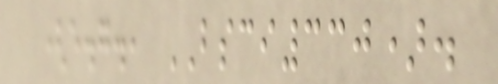(e.g., BSCI330).
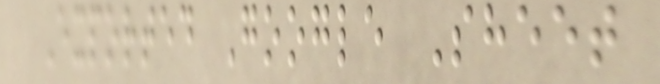Exported Google Sheet
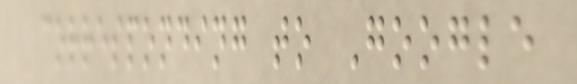corresponding to Google
